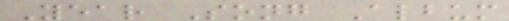Year Song Album
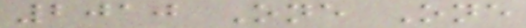2010 One One
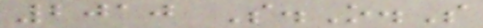2010 S.O.S
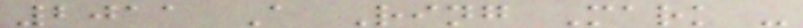2011 A Ring Mark -
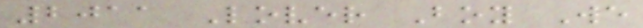2011 Lover Boy We
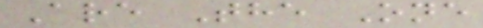Are The One
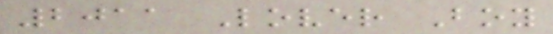2011 Lover Boy
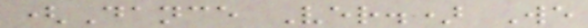(Dance Ver.) We
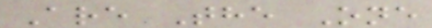Are The One
